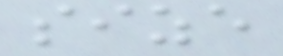size
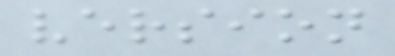version
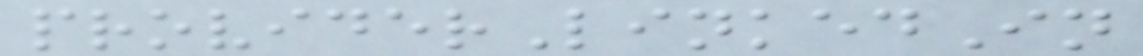providerLinkedIn
